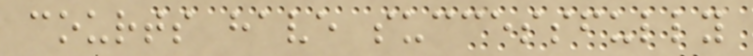courts have successfully
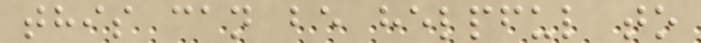this can be helpful to
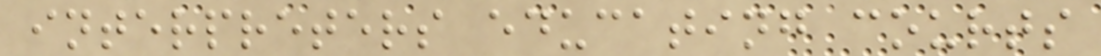interpreters educating courts
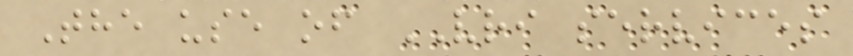The use of VRI services
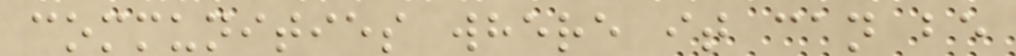communities where it can be
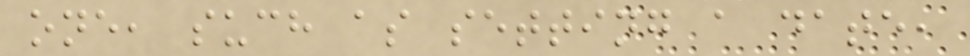one, such as setting a date,
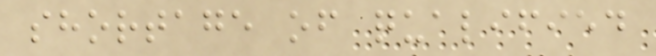shortage of qualified
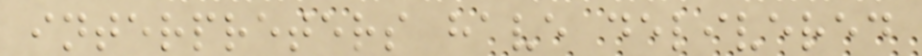interpreters have delivered
